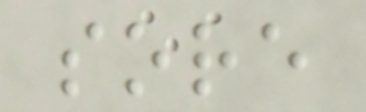sore
